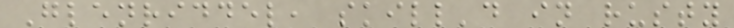Glenriddel, skill'd in rusty
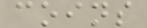coins
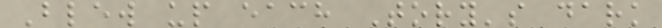Blew up each Tory's dark
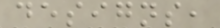designs,
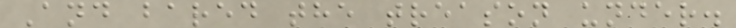And bared the treason under.
